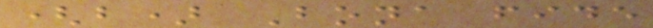(b) Bona fide
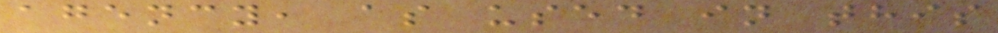agency, as used in this
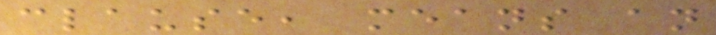clause, means an
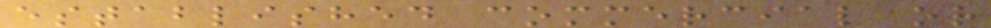established commercial or
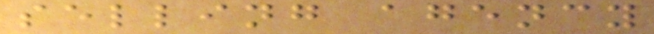selling agency
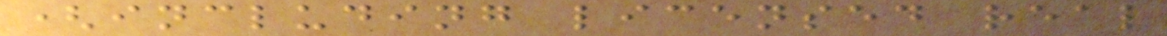(including licensed real
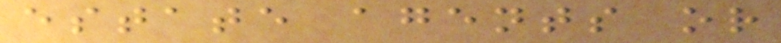estate agents or
